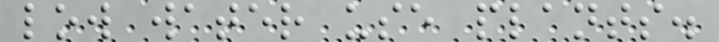low water use plants.
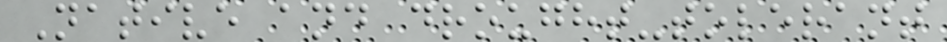Native and drought-tolerant
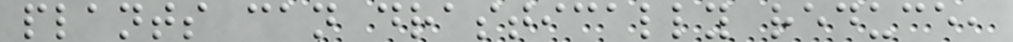plants can drastically reduce,
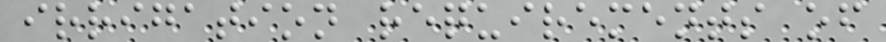irrigation requirements of
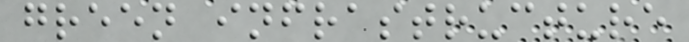green infrastructure
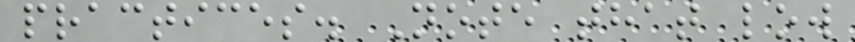practices. Note that low
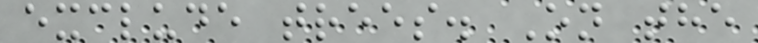exclude trees. On the
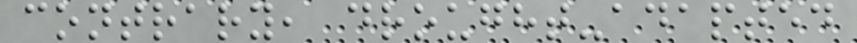contrary, drought-adapted
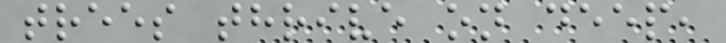trees thrive on deep,
